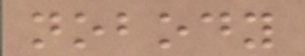nobody
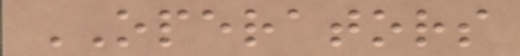OPERATORS
